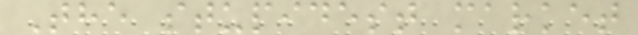The stupidest market
